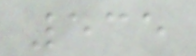535
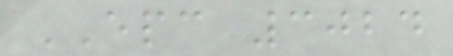EPC 3024
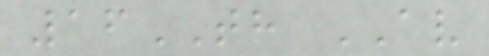16TH AV
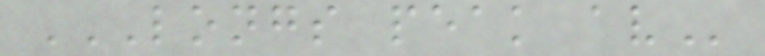LONGS PEAK AV
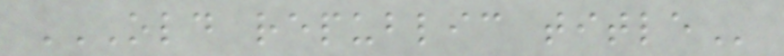OLD REPUBLIC TITLE
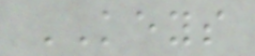KEYS
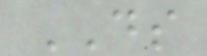DS
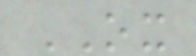OX
